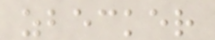zbecker
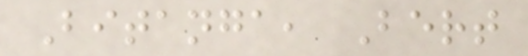Bitanga, Bert
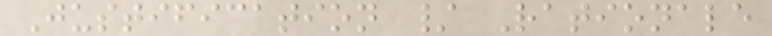Justification / Rationale
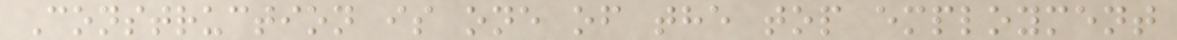Construction is one of the top employment
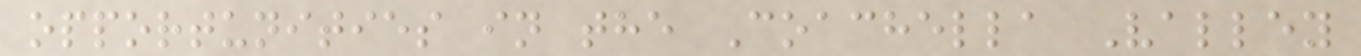opportunities in the Coachella Valley
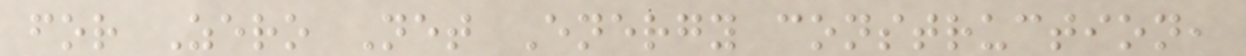for Zero Net Energy construction,
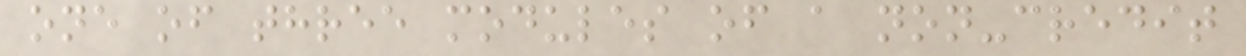one of three modules of a non-credit
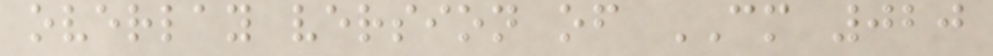overlay version of CM 020
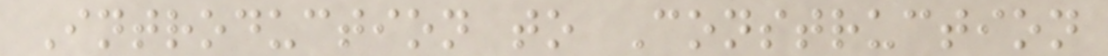Introduction to Construction
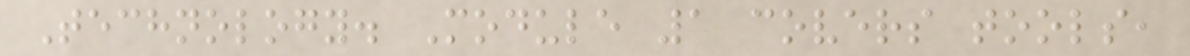Technology. Module 1 covers tools,
